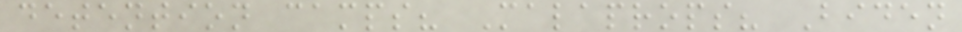detention camps? Malaprops? Biden
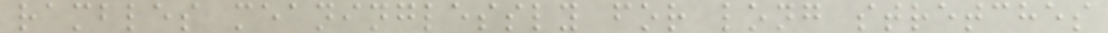rambles meaninglessly for long stretches
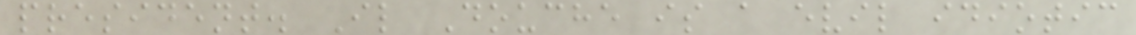president. Il Douche is a evil idiotic
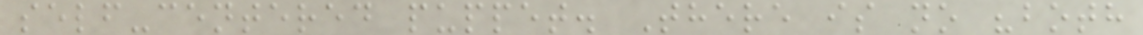self-centered puppet. There is no "both
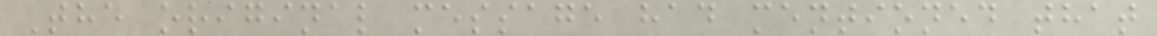The original message had mentioned that
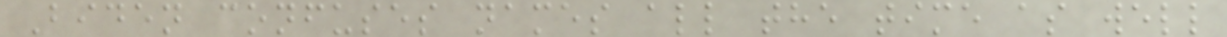Biden confuses names all the time as well
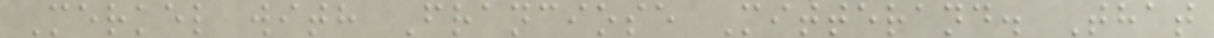Merkel with Franciose Mitterand. That
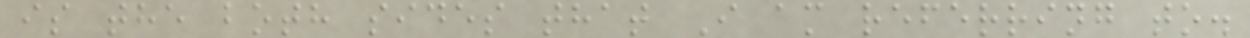is the both sides that I am referring to.
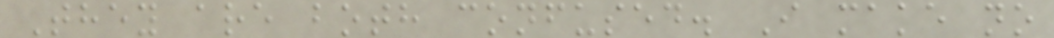They are both confused. I make no
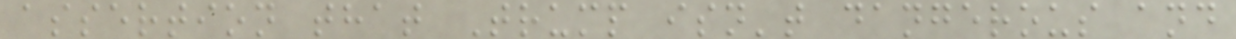assertion that Trump isn't dangerous and
